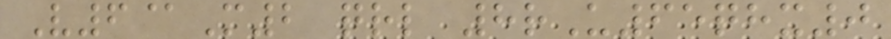V6@M2 qrl 8rU65qhx0
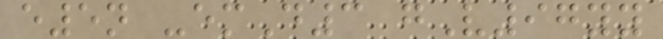e5n -emD3 gV97yy
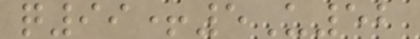q99+5U52
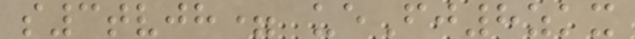s3tvjh= ueFj8zkx
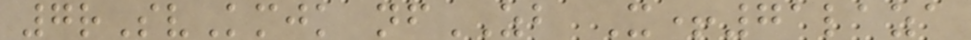7rSvKmjk nfZB X+71laza
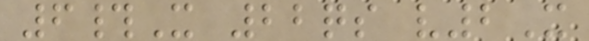6#X 22qs v2X
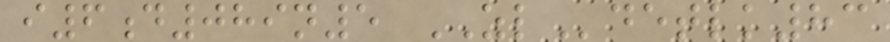i6d089n5 ZLdetlk83
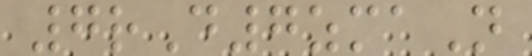7rD7zmaN
